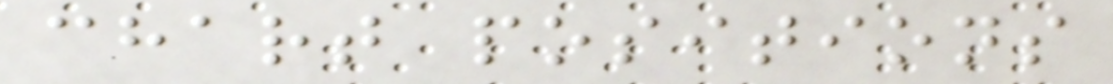chart positions
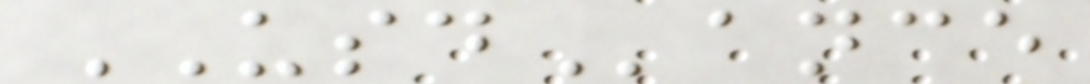USDance
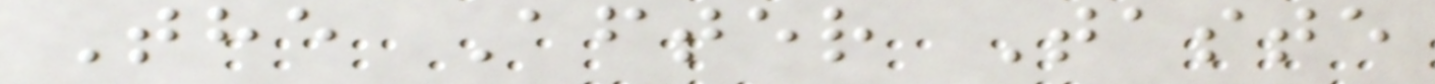The After Taste
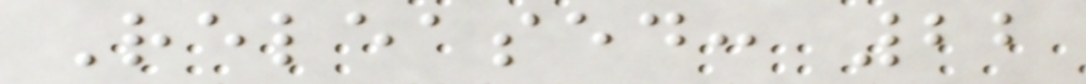Released: 22
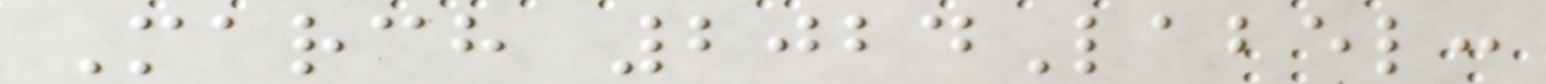March 2024Label:
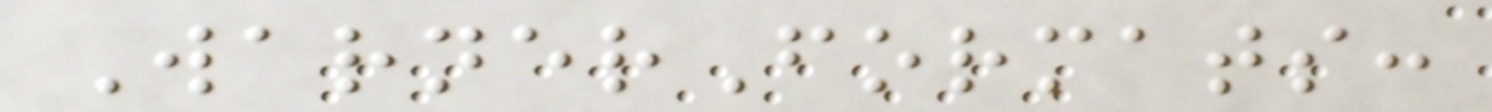WarnerFormats:
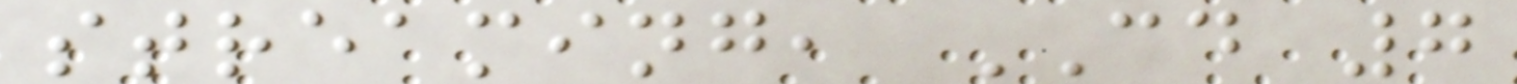streaming, CD 7
